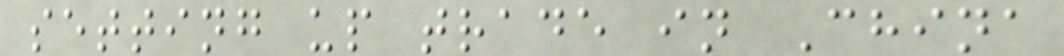setting up trade in China
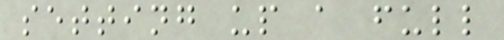setting up a full
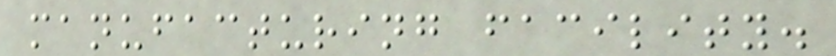manufacturing facility.
